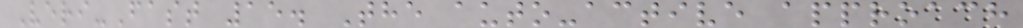Veri-Fast 15. The auto-active approach
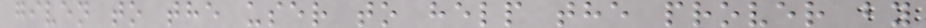given to the user to help the prover by
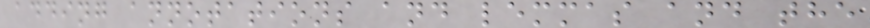adding annotations and lemmas and the
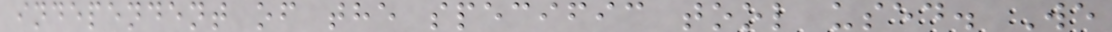independent of the specific tool used. We
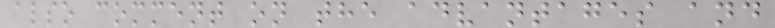also comment on the advantages and
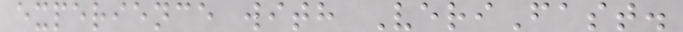experience with VeriFast.
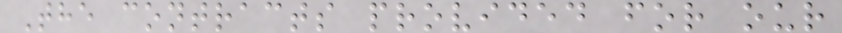The contracts provided for our
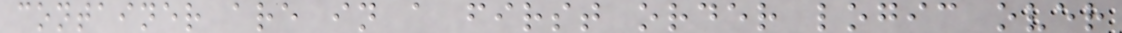container are in a first order logic over
